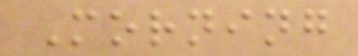Morning
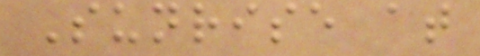Sunrise at
